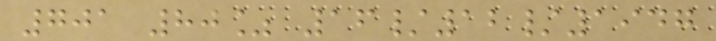701 80% 16/12/1947
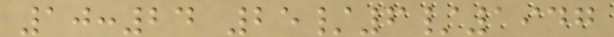10:24 25/6/1947
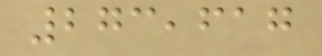273,617
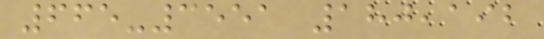665-3551 180,192
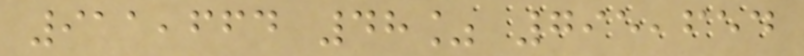911,664 48% 795,654
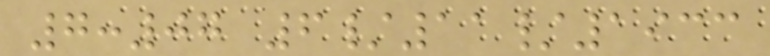7:07 6/11/1933
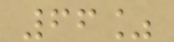66%
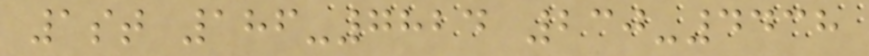1st 186-7824 230-4438
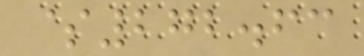$272.63
